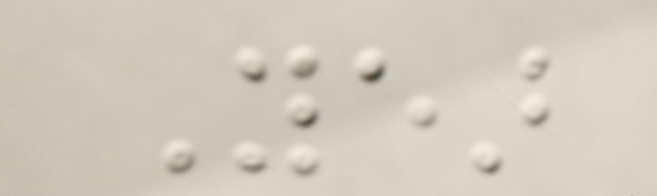Year
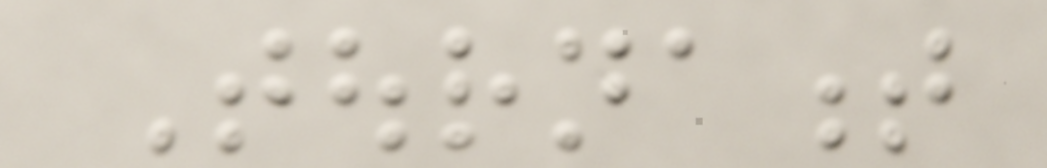Tournament
